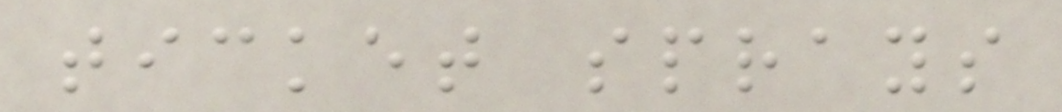ticket sprays
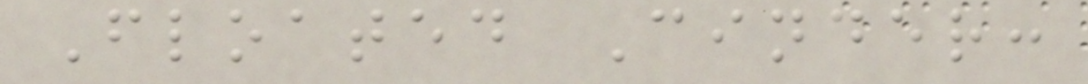Floated Cinder:
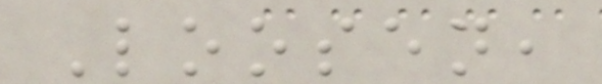Loosen,
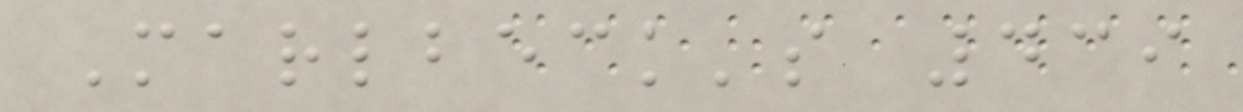Marlbeck's 439
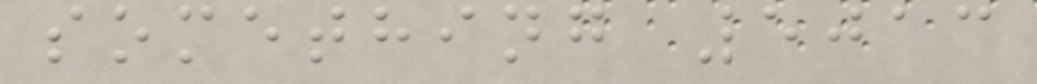something 5013
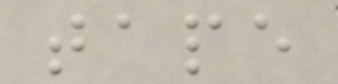tape
